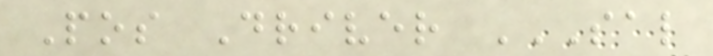Pos Driver SAL
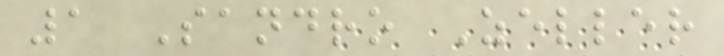1 Sandro Zeller
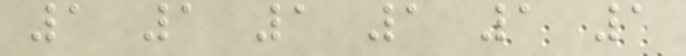1 1 1 1 1 1
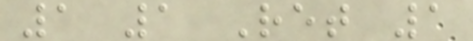1 1 Ret 1
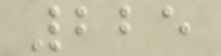225
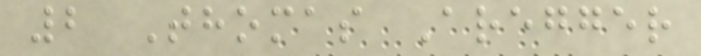2 Thomas Aregger
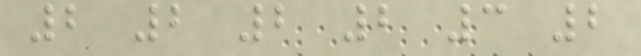2 2 2 2 3 2
